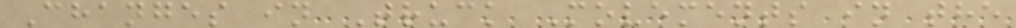Changes in Truck Movements in the
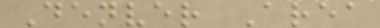Denver Area
